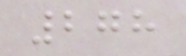278
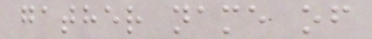gather name of
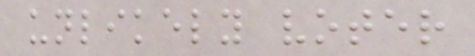unlikely voter
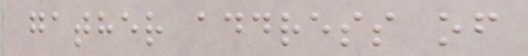gather address of
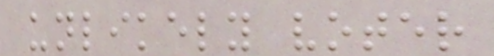unlikely voter
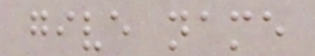give name
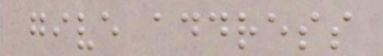give address
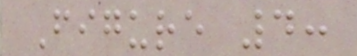Figure 4:
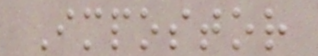Impostor
